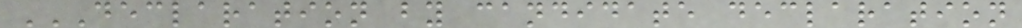DECLARATION BY CANDIDATE DECLARATION
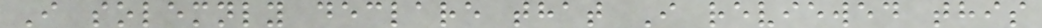I solemnly declare that I reviewed this
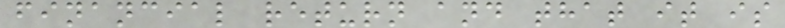financial return and that it is
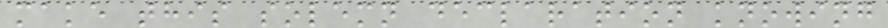make this solemn declaration knowing
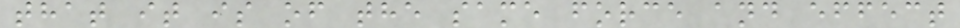that it is of the same force and effect
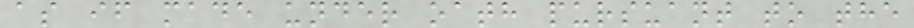as if made under oath pursuant to the
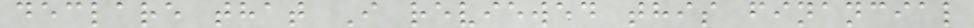declare that I reviewed this financial
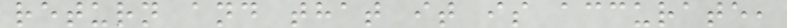return and that it is accurate,
